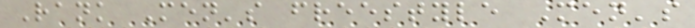Rank Men's freestyle Men's
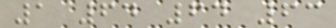1 64 64 63
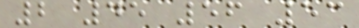2 45 56 53
